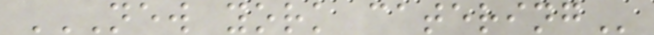NEW YORK CATERING
